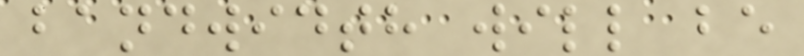bandwidth will be
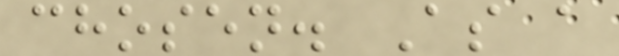chosen. As a
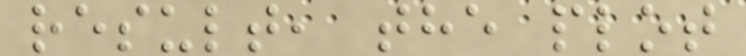result, the plot
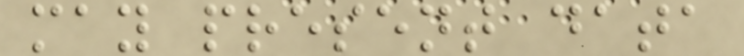may present data
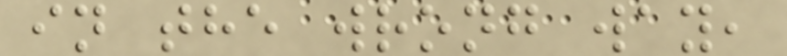in the wrong way,
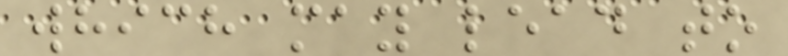which may lead to
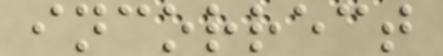incorrect
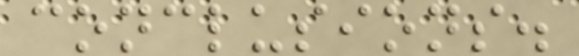conclusions.
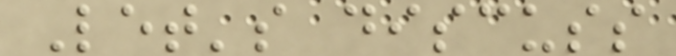Let's discuss
